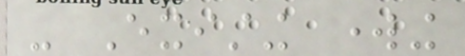- Existing working
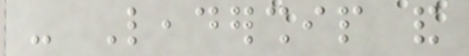- Leadership and
